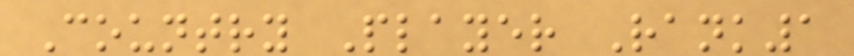Country Player Rank1
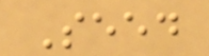Seed
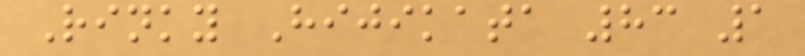Rinky Hijikata 83 1
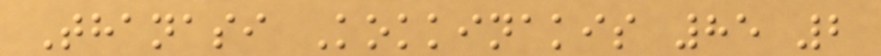Thanasi Kokkinakis 85 2
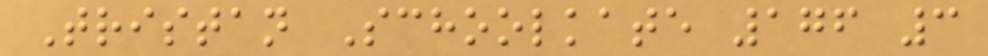Tristan Schoolkate 176 3
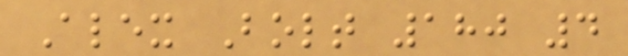Alex Bolt 180 4
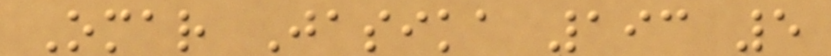Omar Jasika 193 5
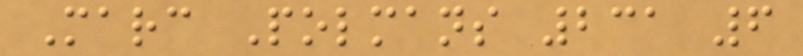Marc Polmans 231 6
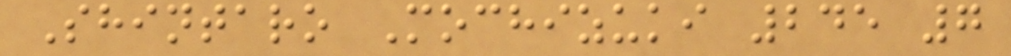Shintaro Mochizuki 245 7
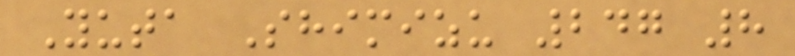Yuta Shimizu 247 8
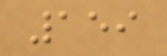159
